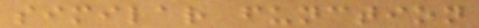similar function
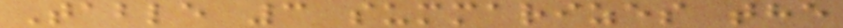Table 3 summarizes the
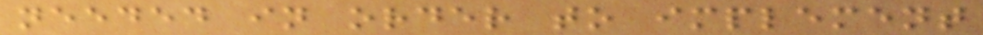needed in order to implement
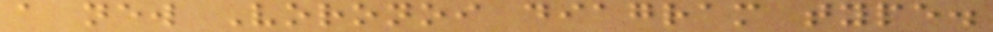a new Voronoi diagram type.
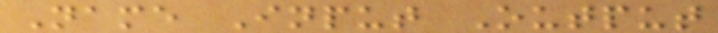Name Input Output
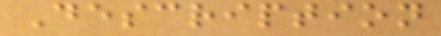Description
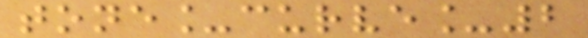tone_curve_2
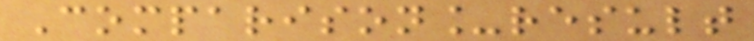Comparison_result
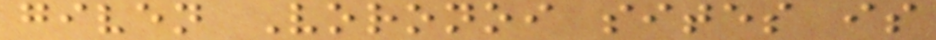given Voronoi sites is
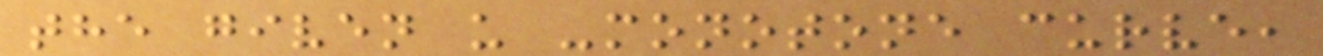the given u -monotone curve,
